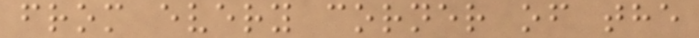from every corner of the
